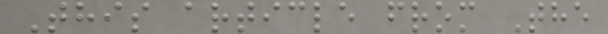This article from The
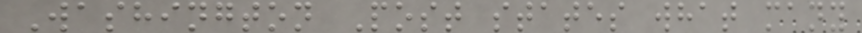Washington Post states what many
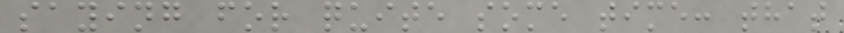saying for quite some time: that
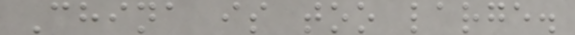China is too large.
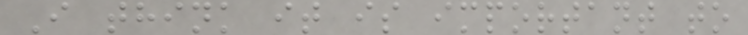I think it is important to
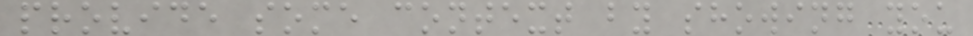provide some context by showing you
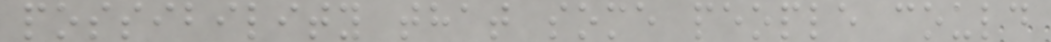possibility that some people could
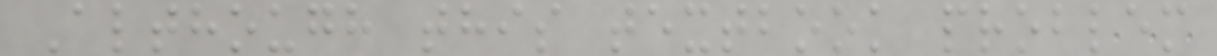Although this textbook problem
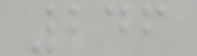246
